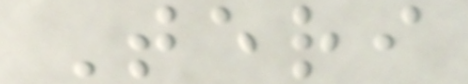Teri
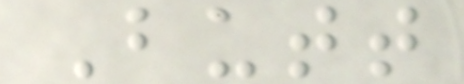Butt
